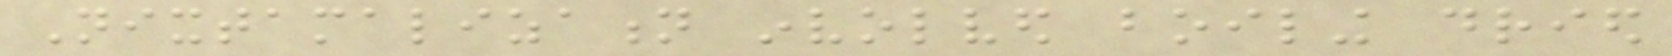Nixtamalization involved boiling dried
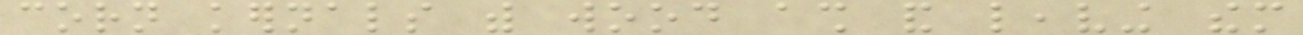corn kernals with wood ash and leaving them
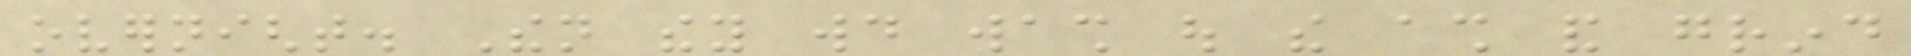overnight. Then they would wash out the ash and grind
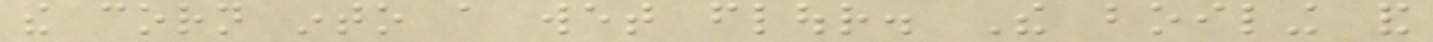the corn into a wet flour. The boiling and
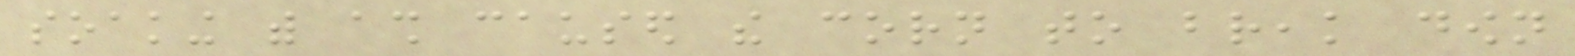soaking with ash caused the corn to break down
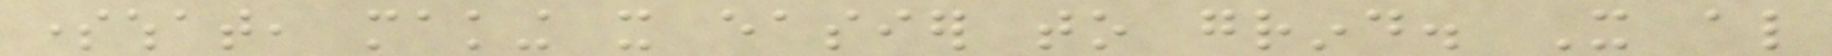somewhat, making it easier to grind. It also
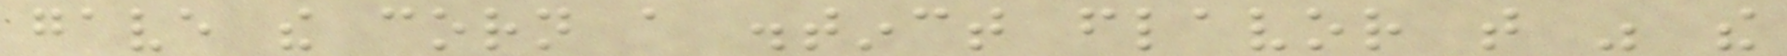gave the corn a distinct flavor that was the
